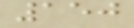150
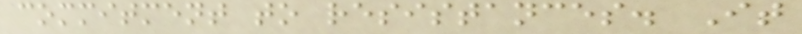commitment to resistances. It
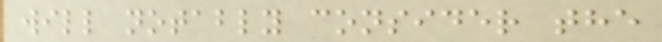will notably consider the
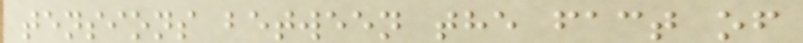tensions between the fact of
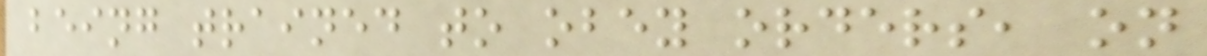being trained to obey orders, on
